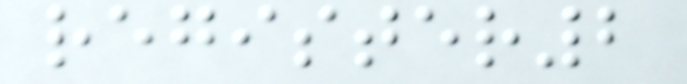register2
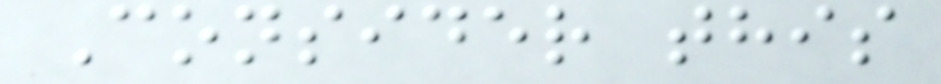Consider this
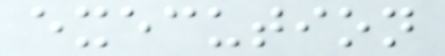execution
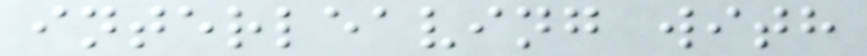interleaving with
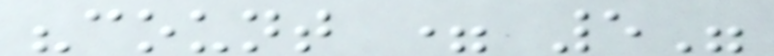"count = 5"
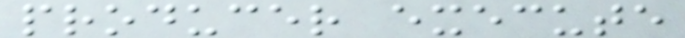producer execute
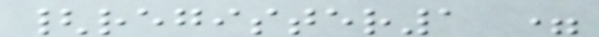{register1 =
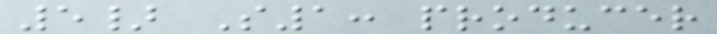5} S1: producer
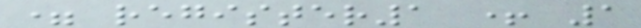= register1 + 1
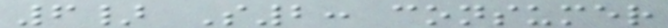6} S2: consumer
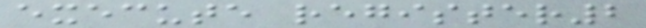execute register2
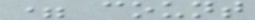= count
